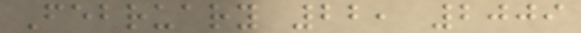February 22, 2009
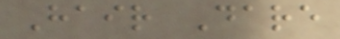Hair Dare
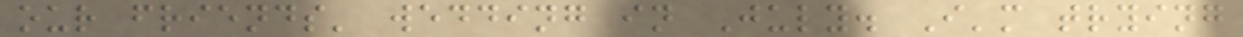our friends' wedding in July. I'm trying
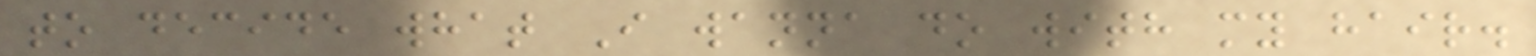to decide what I wanna do with my hair.
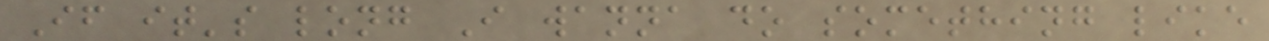If it's long I wanna do something like
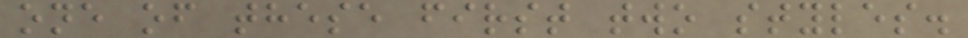one of these first two styles.
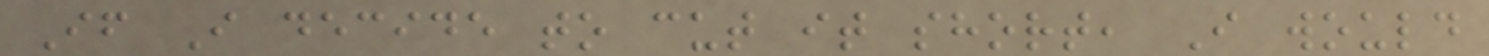If I decide to cut it short, I would
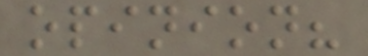opinion?
